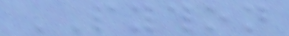PYTHON
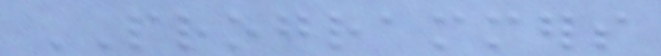PROGRAMMERS
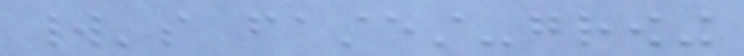world's fastest-growing
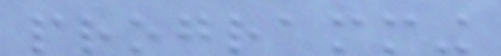programming
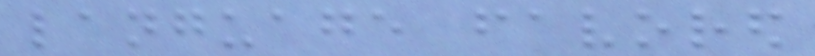language favored
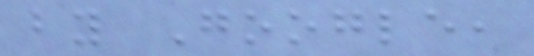by Google,
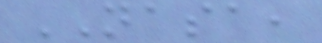NASA,
